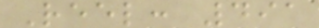Reel: 491
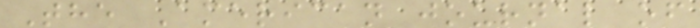The American journal of
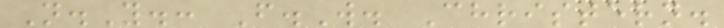N.Y.: F.W. Christern.
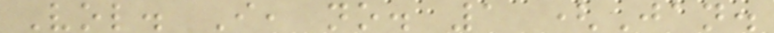Vol. I, no. 1 (Jan.
